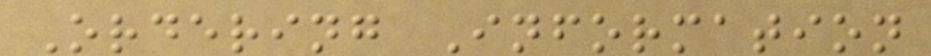Ordering Information
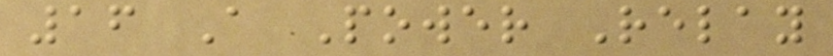16 A Power Relay
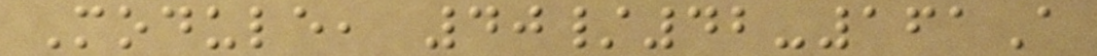Module, 40/42-161A
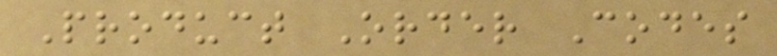Product Order Codes
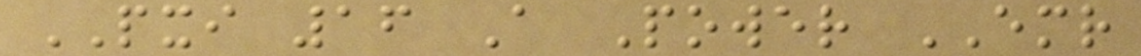PXI 16 A Power EMR
